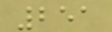251
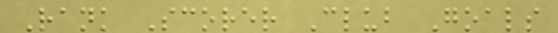Rank Scorer Club Goals
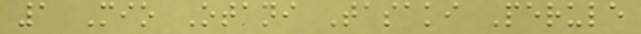1 Mio Otani Tasaki Perule
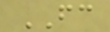FC
